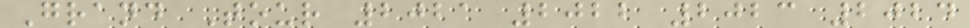Grand Tour 2021 2022 2023 2024
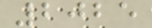2025
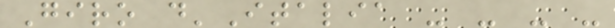Giro d'Italia - - - -
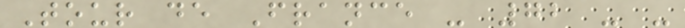Tour de France - 72 - -
